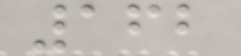162
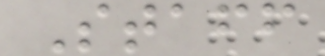Staff
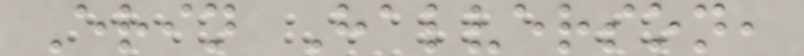Erin Halverson,
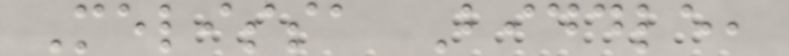Melissa Biddle,
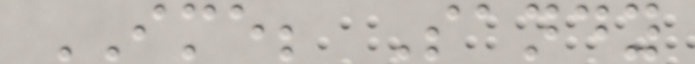IME; Sandy
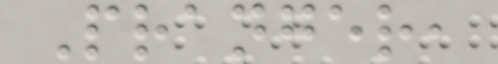Pranger,
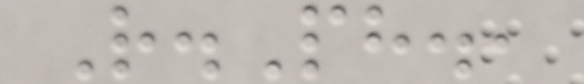R.Ph.,
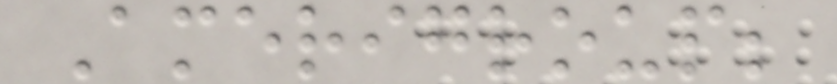Amerigroup;
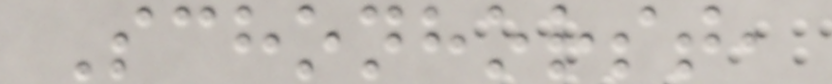Schonhorst,
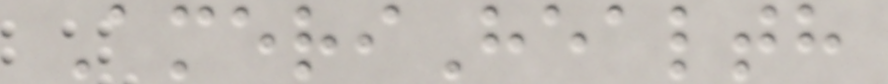AmeriHealth
